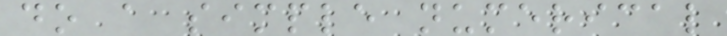do a simple numerical
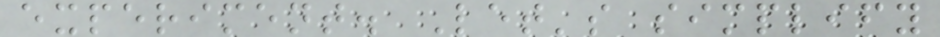experiment. Let's simplify
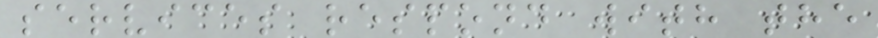services respond with the
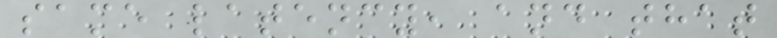same latency, and that
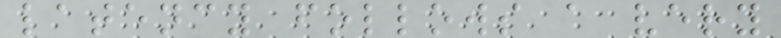latency follows a very
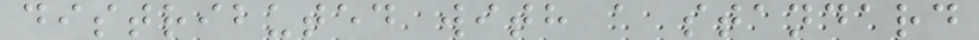distributed with a standard
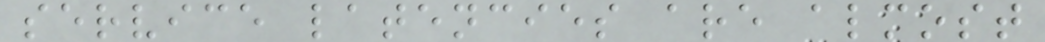service latencies are almost
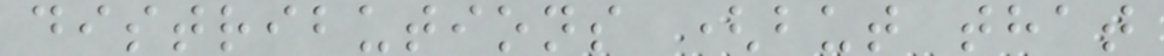distributions (but that
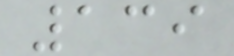139
